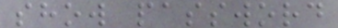show password
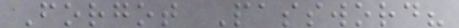Forgot Password?
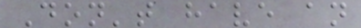Don't have an
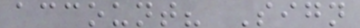account? Sign
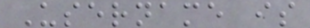Username is
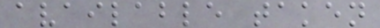available taken
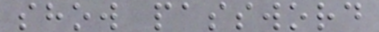show password
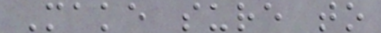Make sure to
